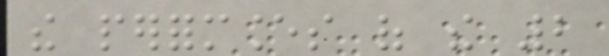the performances of the 2
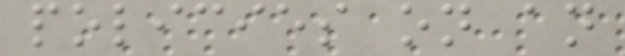policies on an
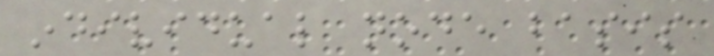individual node basis
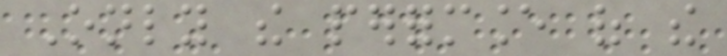Only the performance of the
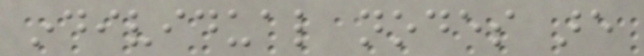individual nodes are
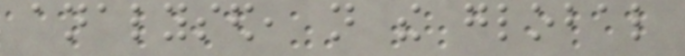analysed, not the global
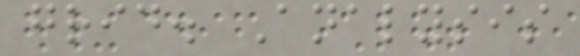grid. Analysis
